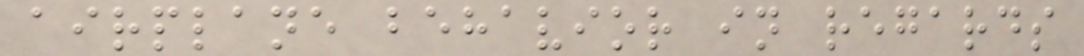airplane behavior in regards
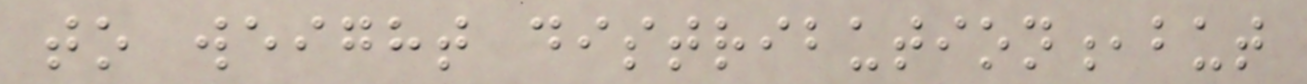to weight distribution,but
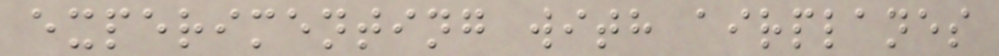experimenting with airplanes
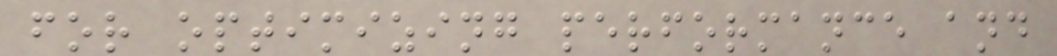for optimizing performance and
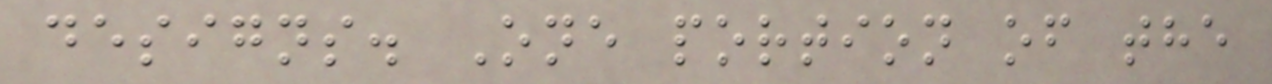designs. One portion of the
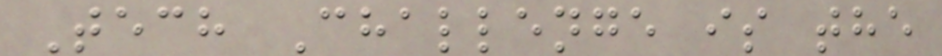Tech Challenge is the
